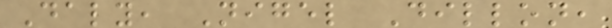Daly, Nigel Dillon,
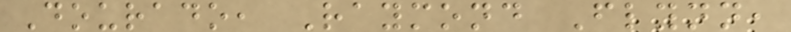Dourado, Raymond Flynn,
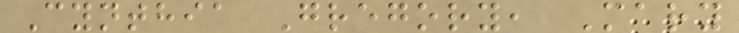Cynthia Gregory, Mary
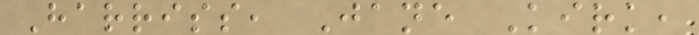Harriss, Jane Kirk,
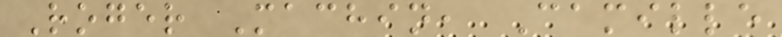Roger Machin, Camille
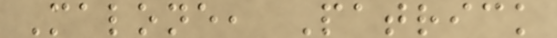Malone, Patrick
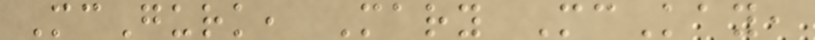McGurk, Mary McKay,
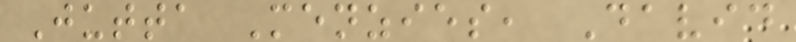Jutta Menzies, David
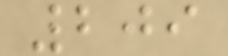209
